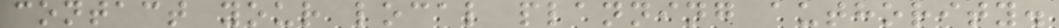contact your local planning authority.
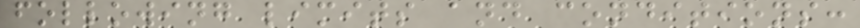following limits and conditions:
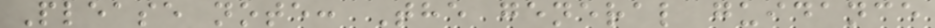Please note: The general guidance
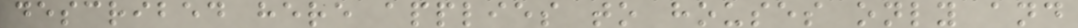described here applies to houses only and
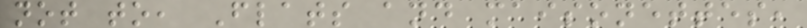not to, Flats and maisonettes,
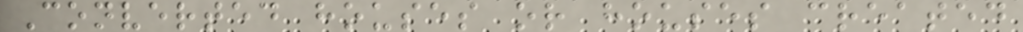Converted houses or houses created
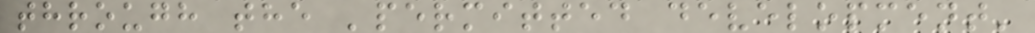through the 'permitted development'
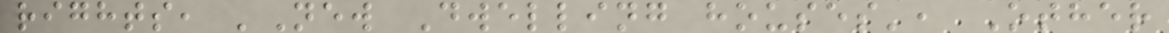rights, 'New Dwelling houses', Other
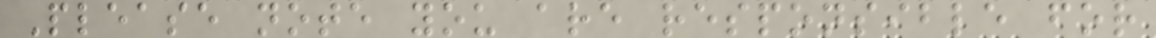Please note you are responsible for
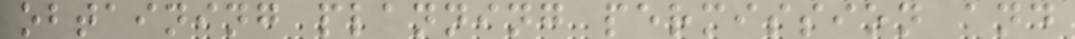obtaining planning permission and
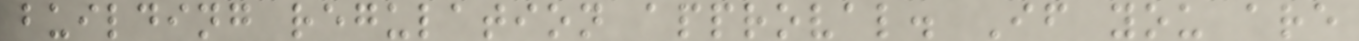building regulation approval. If you are
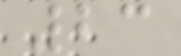23
